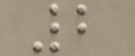2
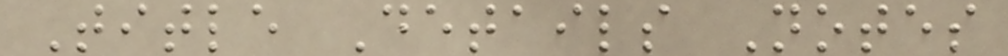Title Details Notes
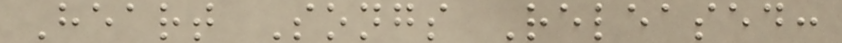Heart Songs Released:
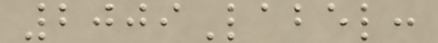2009Label:
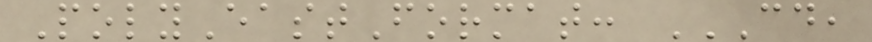PolyEastFormat: CD,
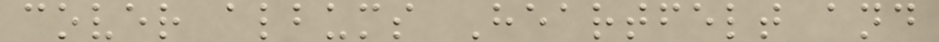cover albums Heartfelt and
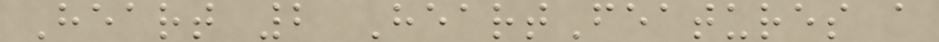Heart 2 HeartFeatures a
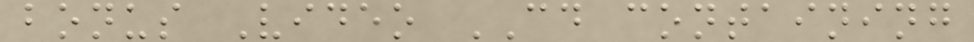bonus Video CD containing
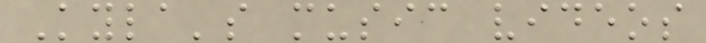Kyla's music videos
